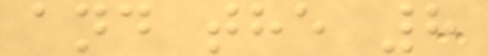and the 8
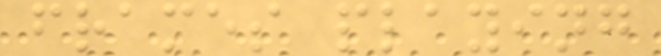frames playing
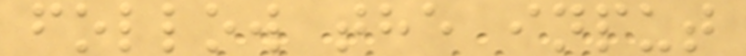follow the input
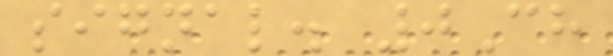signal. 0Ch
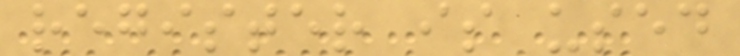register is used
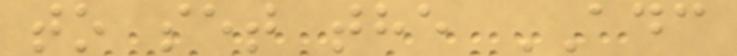to set the ADC
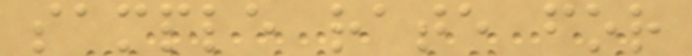sample rate for
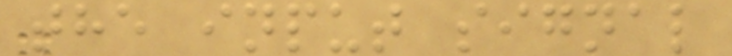the input signal
